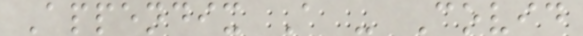Appendix A - Covid
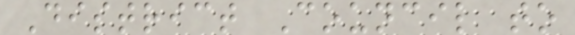District Council to
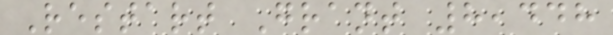Restart Grant 8,448
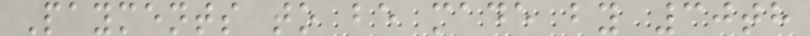Payments to be made by 30th
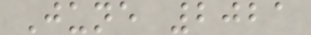June 2021
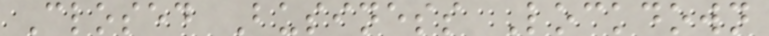Closed Business Lockdown
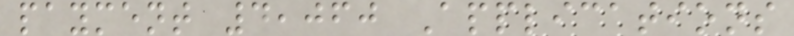payment 4,060 Applications
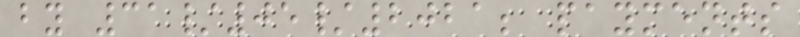by 31/05/2021; payments
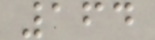164
